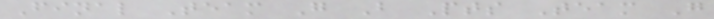Final Team G B Pts Team G
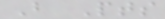B Pts
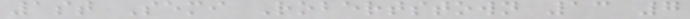1st Semi Robertstown 13 7
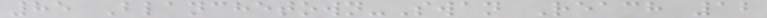85 Blanchetown-Swan Reach 12
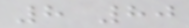8 80
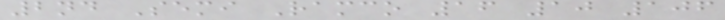2nd Semi Ramco 16 10 106
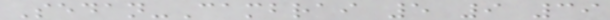Sedan-Cambrai 5 9 39
